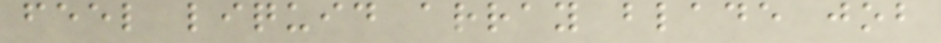feel liquid array blade job
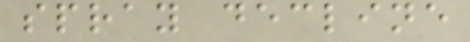spray decline
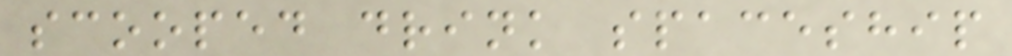scooped drink spaceship
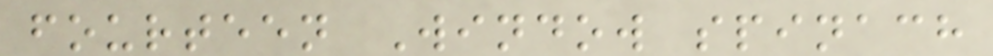fourteen Window spinach
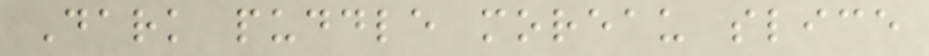Dark puddle moreau slice
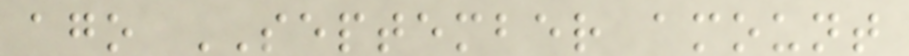ago SEPTEMBER amount
